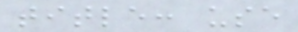title: use
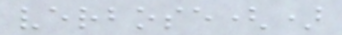verbose()
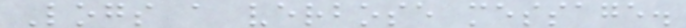Logs a verbose message.
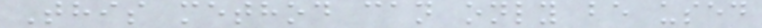This method can only be used
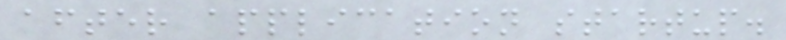after application startup.
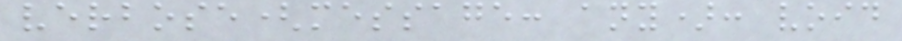verbose(message: any): void
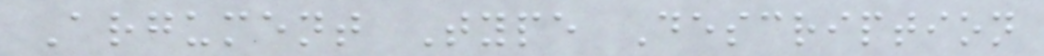Argument Type Description
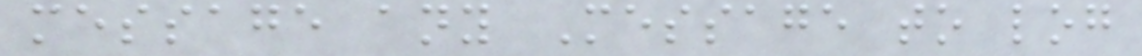message any Message to log
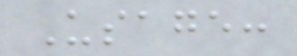Usage:
